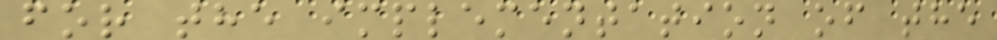for the implementation of the
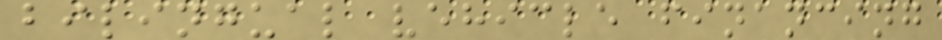bilingual vehicle financing
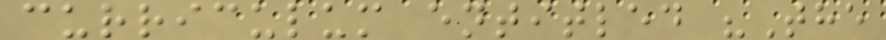curriculum entitled "The
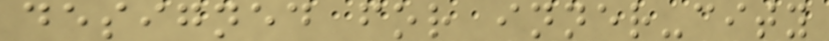designed for inner-city
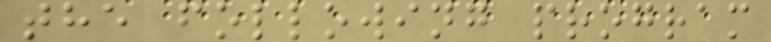the following program
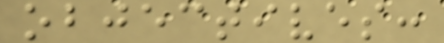objectives:
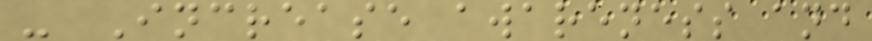- Increase awareness and
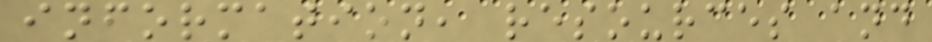information, resources and
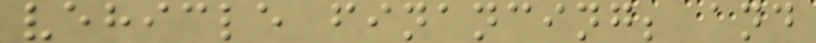vehicle financing; and
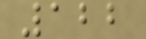122
